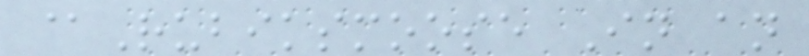@Rubiksmoose In an
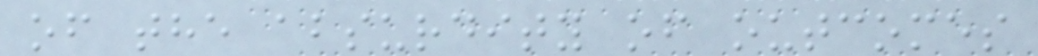of the absurdity of outcomes
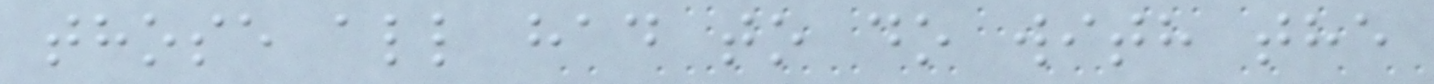those all had to do with the
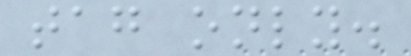tag only.
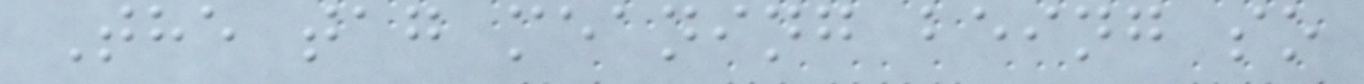The tag meaning being so
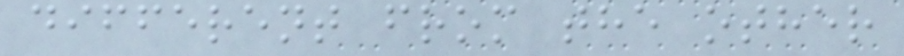different from the other
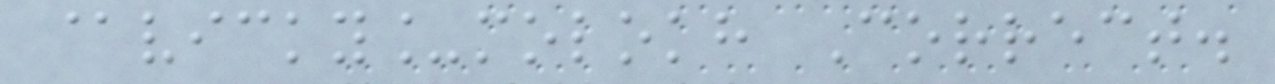@vicky_molokh Correct.
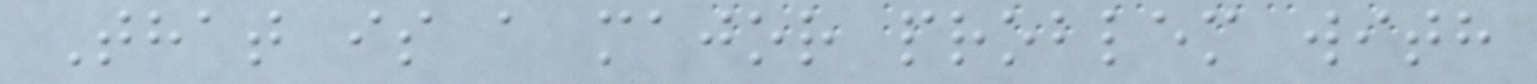That is a major problem with
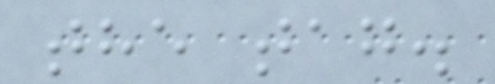the tag.
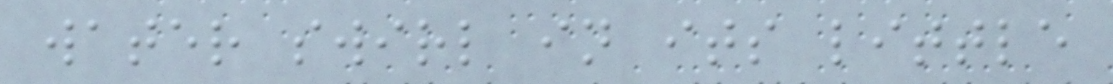water swirl in its little
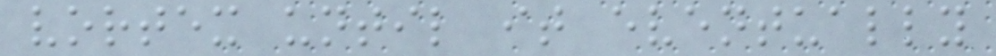vortex until it eventually
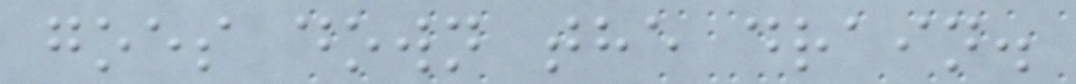goes down the drain.
